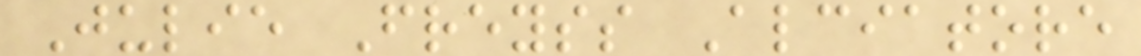Julie Freyss Alciatore
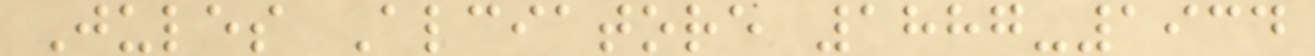Jules Alciatore 1887-1934
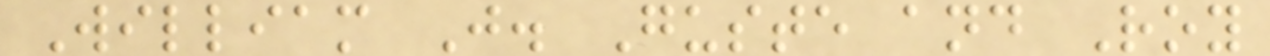William J. Guste and Roy
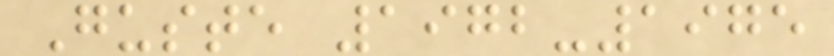Guste 1972-1975
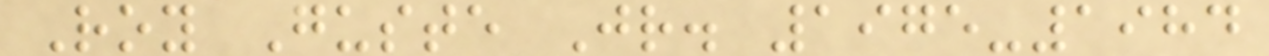Roy Guste Jr. 1975-1984
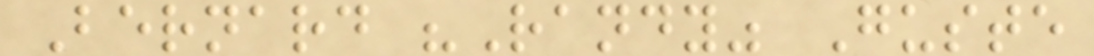Bernard "Randy" Guste
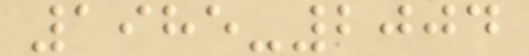1985-2004
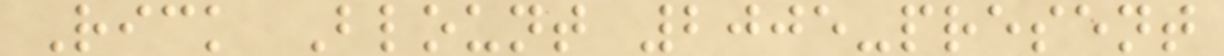Rick Blount 2005-present
